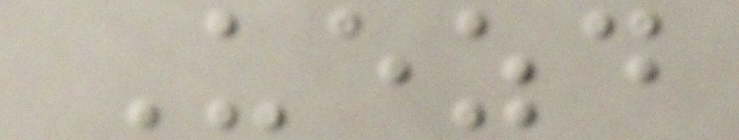Uezd
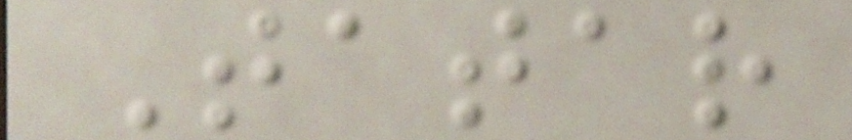Tatar
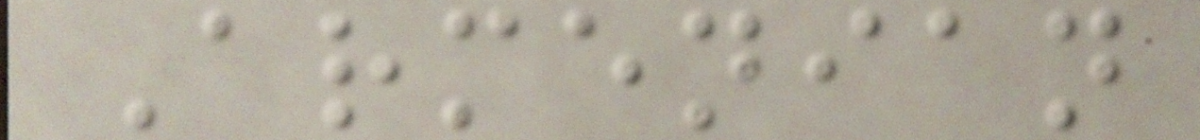Armenian
